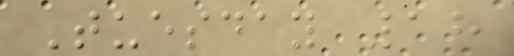Tuesday 18
